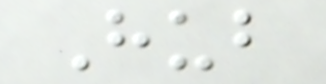Hub
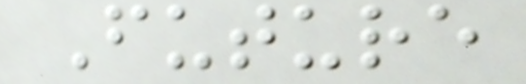Future
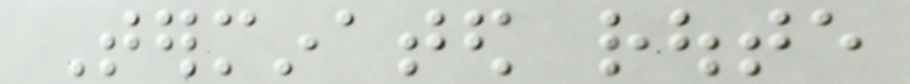Terminated route
